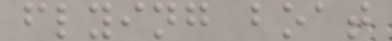flying boat
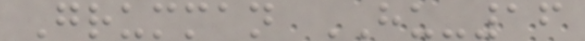Grumman HU-16
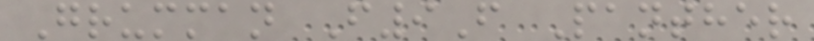Grumman F9F Panther
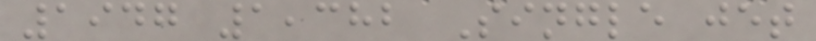1947 1,382 Single jet
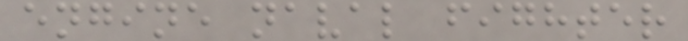engine naval fighter
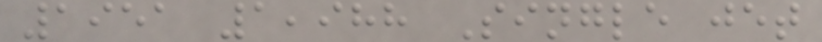1951 1,988 Single jet
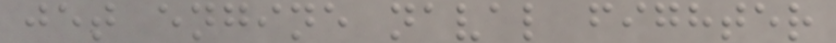jet engine naval fighter
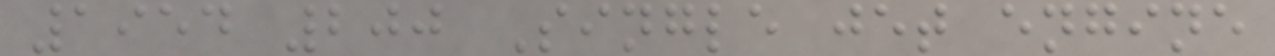1954 200 Single jet engine
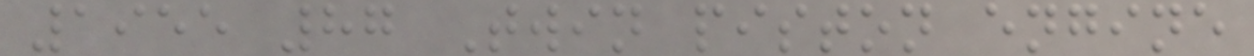1955 87 Twin piston engine
